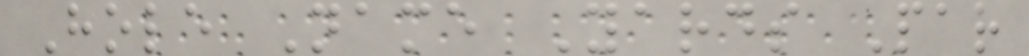Hole Name Yards Par
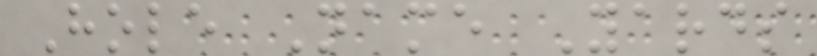Hole Name Yards
